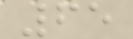65
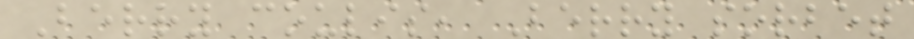Berry coulis, Berry sorbet
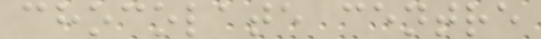chocolate centre
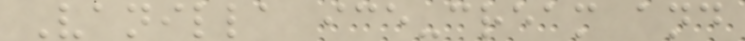Vanilla ice-cream and
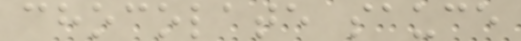chocolate sauce
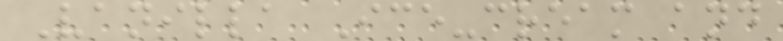Vanilla Ice-cream and
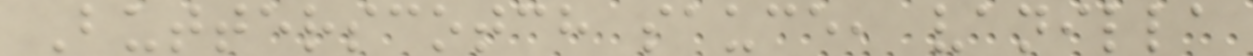Butterscotch sauce, vanilla
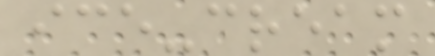ice-cream
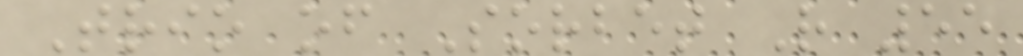Trio of Sorbet R 55
